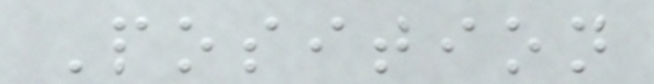Position
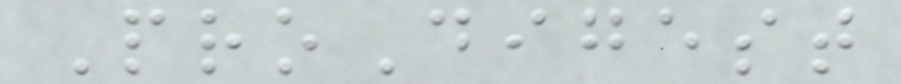ProDigest
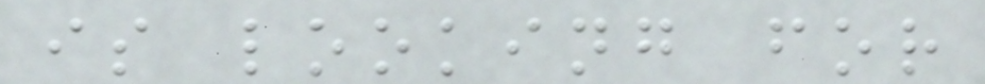is looking for
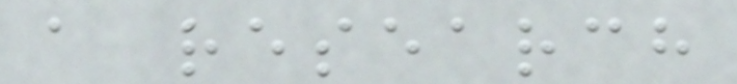a research
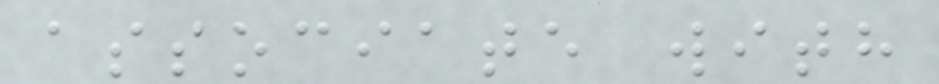associate with
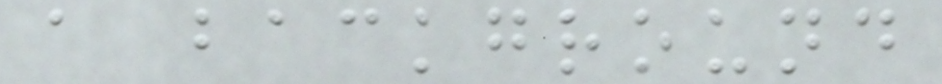a background
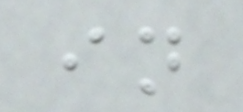in
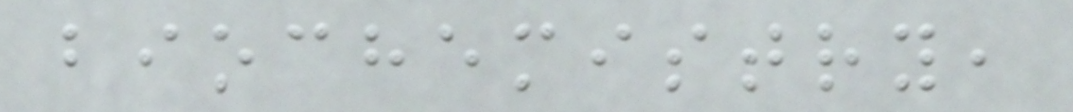biochemistry,
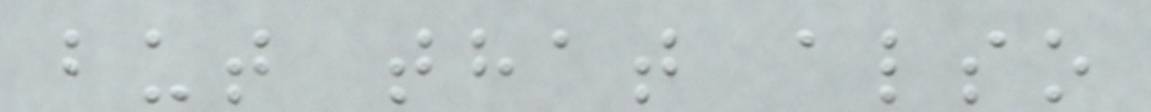but that also
